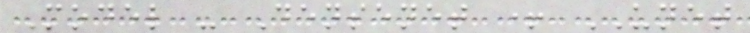Model - Densenet + UNET
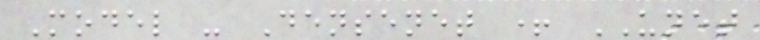Model - Densenet + UNET
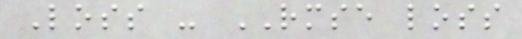Loss - RMSE loss
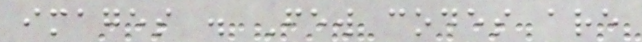images . Few codes are
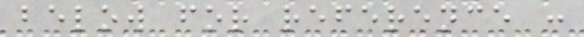below for reference :
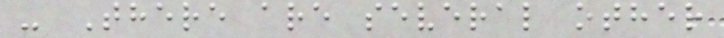- There are several other
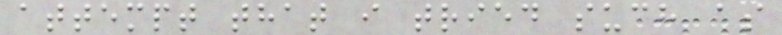attempt that i tried such as
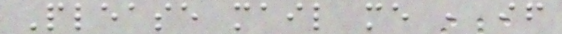Please mail me , if
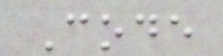Code
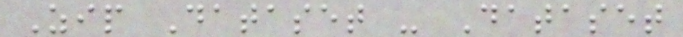Zip Dataset - Dataset
